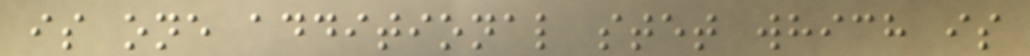is one additional stet which is
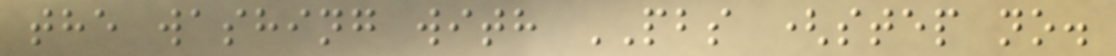the washing with PBS (step no.
